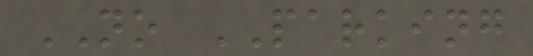NO PARKING
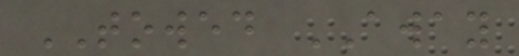TOWED AWAY
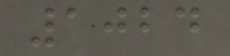1024
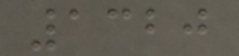1320
